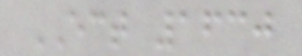ECT 1630
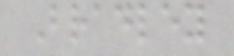Bradley
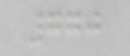770
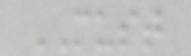MUST
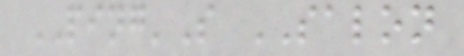PING'S SALON
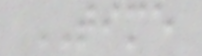TIME
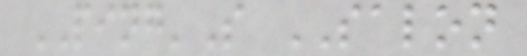PING'S SALON
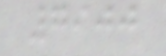7900
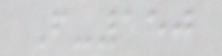F-150
